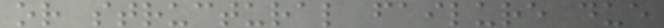or structural failure due
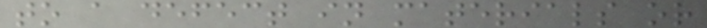to a defect in materials or
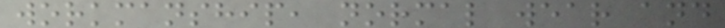workmanship, normal wear and
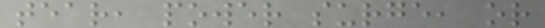tear, power surge, or
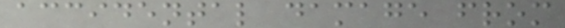accidental damage from
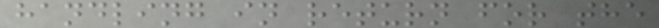handling in return for the
